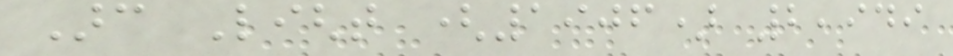Arc Light (1906) 2,949
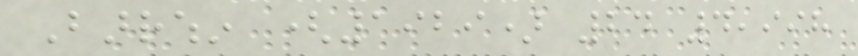Barrwhin (1929) 24 4,998
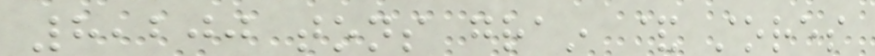8,200 tons grain & stores
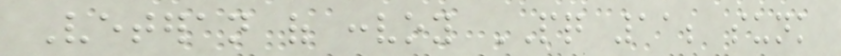Veteran of convoy PQ 11; sunk
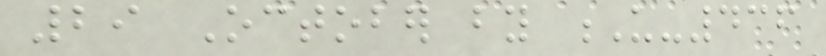29 October by U-436
